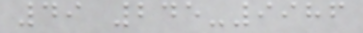49 245-9986
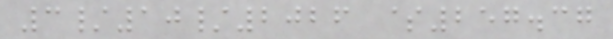3/10/2026 $257.37
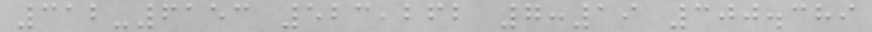312-6153 523,262 7:19 300.389
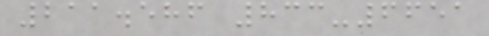211.586 833-6651
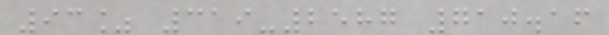93% 319-2587 710.16
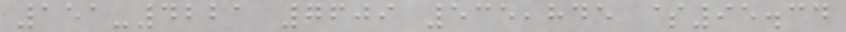151-4221 7609 535,845 $95.34
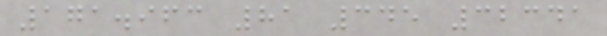171.963 81 345 32341
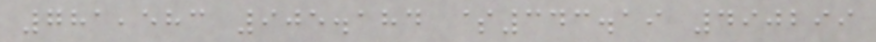781,583 905.184 $343.19 490299
